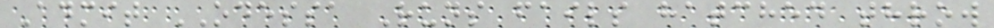Admit ODESSA Runs fails hatched throw
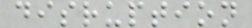disruption
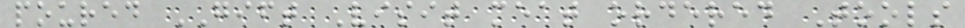poured GIFT Visit meat ordered Tools
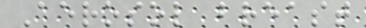Aerosol breast
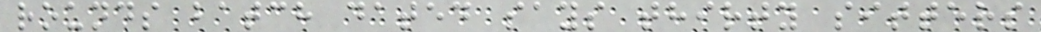rounds batch dated says thirty sitters
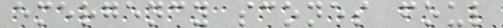emergency scones foul
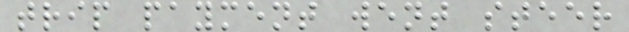trip payment went steer
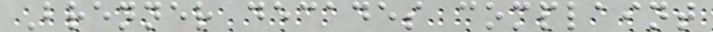Brenner decades complaint
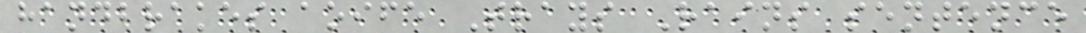handbrakes aoife Trays Rains sentence
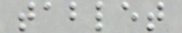tablet
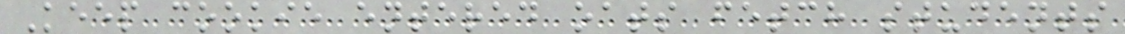Keep cookie entered oats fetch students
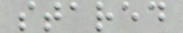stared
